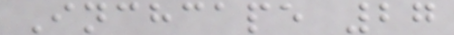Inchcape 27
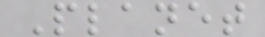Planet
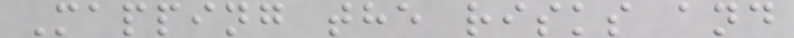Mapping the risks and
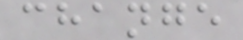change
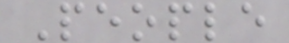People
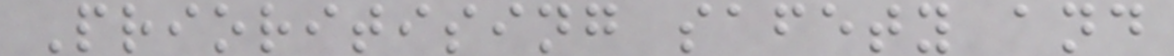Prioritising safety and
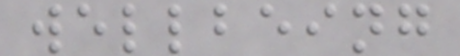wellbeing
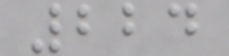224
